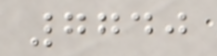7740
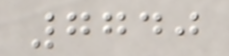7740
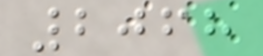2068
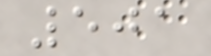501
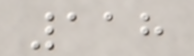118
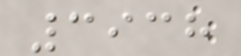3938
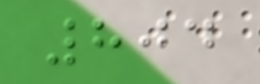804
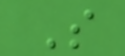S
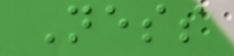Ness
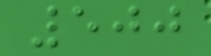500
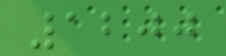1200
